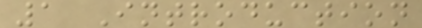1 Introduction
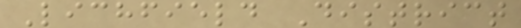Lichfield District
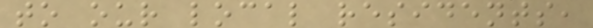to our local residents,
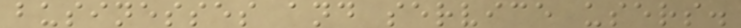businesses and service users.
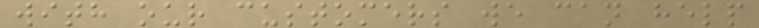with our customers we can help
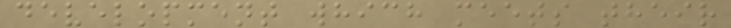development which meets their
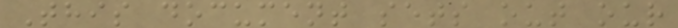This document sets out our
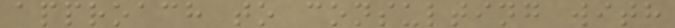approach to consulting with
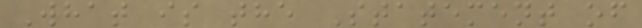What is the Statement of
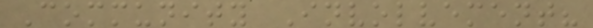Community Involvement?
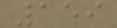159
